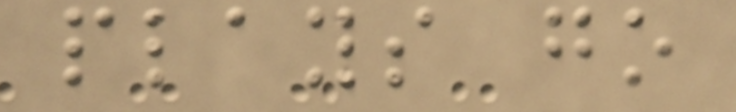plays go
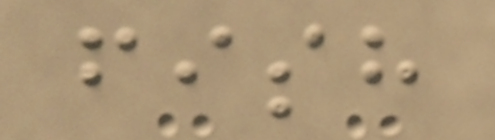fish
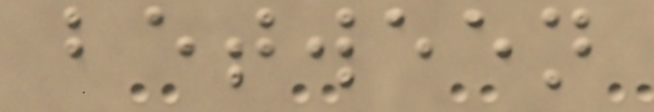between
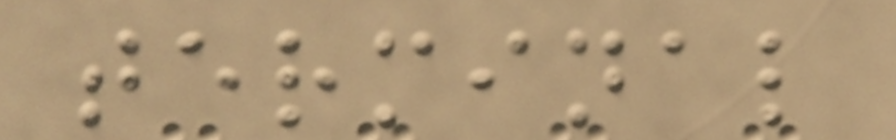terminal
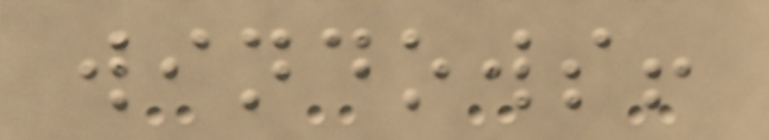windows!
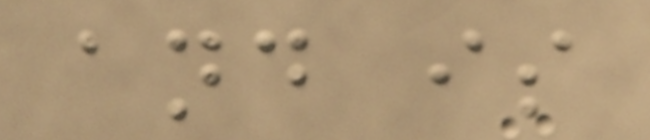and is
